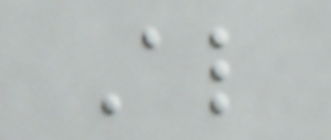Also
